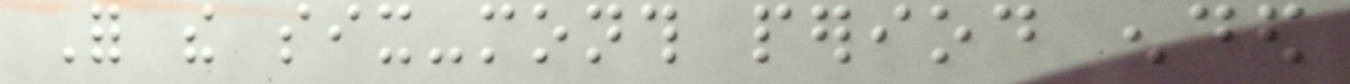For the six-month period ended
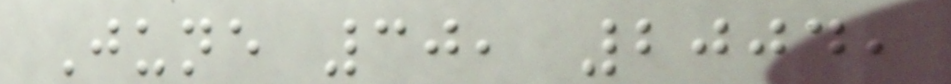June 30, 2004,
